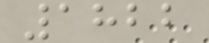1822
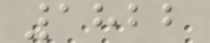1822
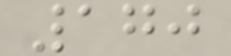170
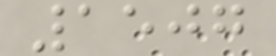1507
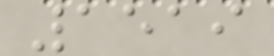1519
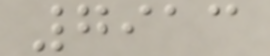7913
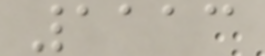1113
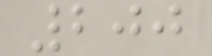200
